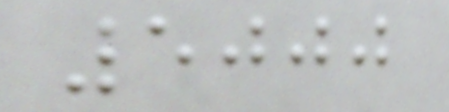5000
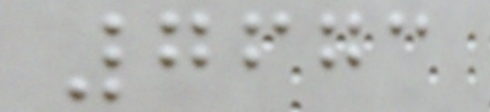7673
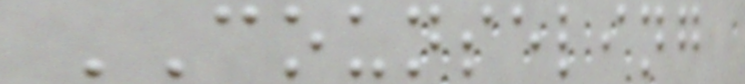COUNSELING
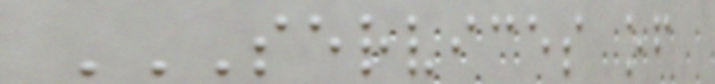SERVICES OF
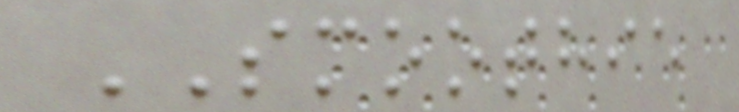SMOOTHIE
